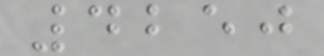4250
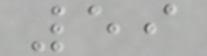59
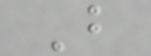B
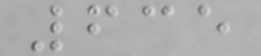635
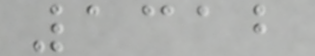1312
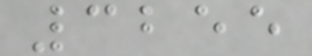3255
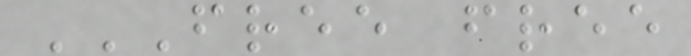FREE FREE
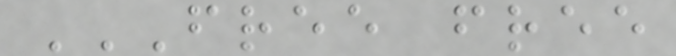FREE FREE
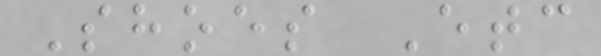Shoes Etc
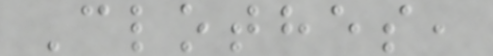Clothes,
